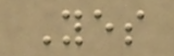Yes
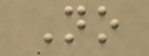No
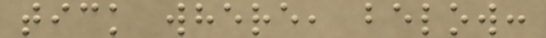tick where, below:
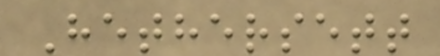Hethersett
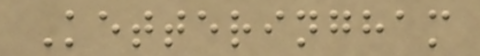Ketteringham
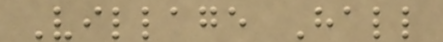Village Hall
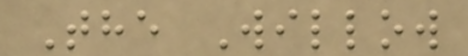The Willow
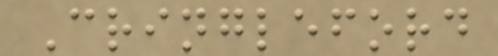Cringleford
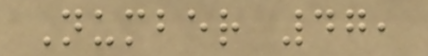Number 47,
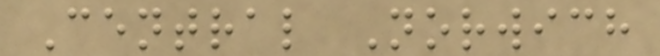Central Norwich
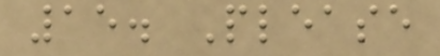15. Please
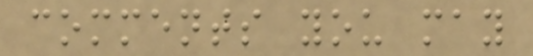comments you may
